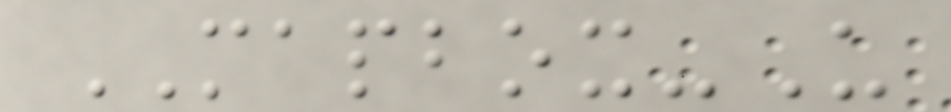MAPBOX-U
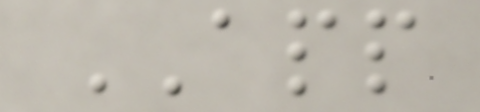APP
